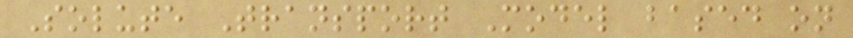Solute Transport Model based on
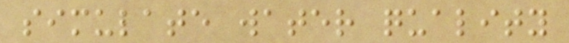simulate water quality
